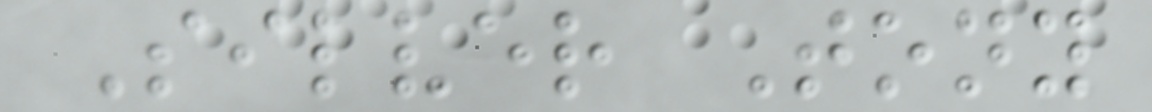Silver Tony
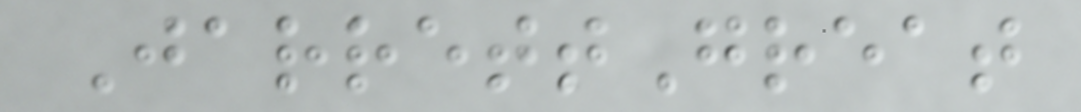JarrettGreat
